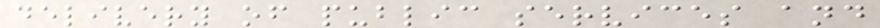delivery of public services and
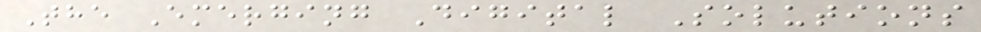The Emerging Digital Solutions
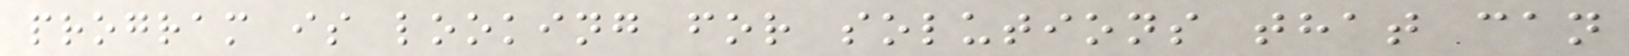program is looking for solutions that can
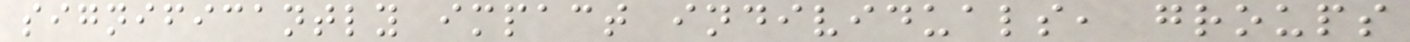significantly impact individuals, groups
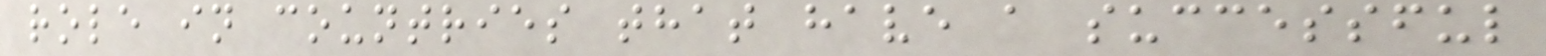role in countries that have a successful
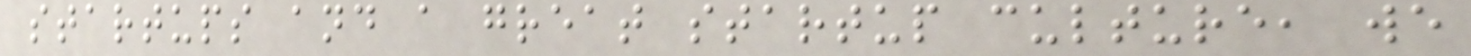startups and a great startup culture, we
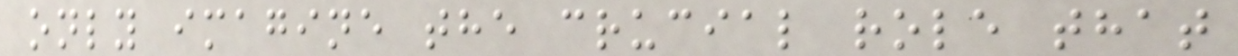only imagine the crucial role that
